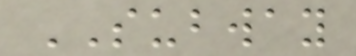SUBWAY
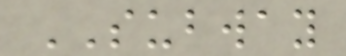SUBWAY
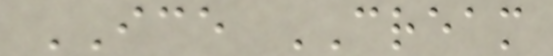ICE CREAM
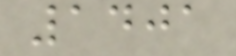1401
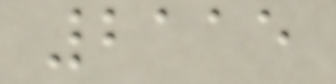2115
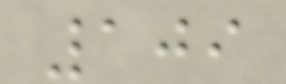109
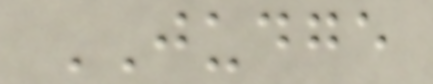JUDGE
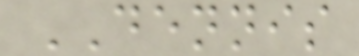DENNIS
